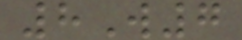8W7
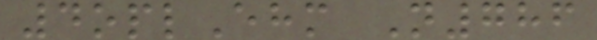4oplEhm N786
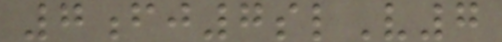7fj7slV7
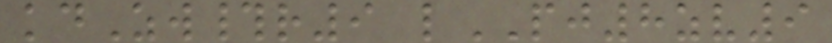kdZw#r9 lPJ8zv9
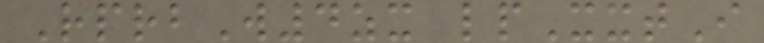RprbW4zx lpXxtI
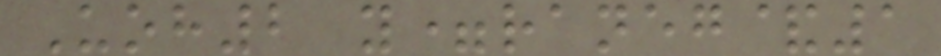Uoh2 y=raneg&1
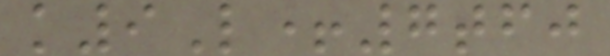k9L+7tfj
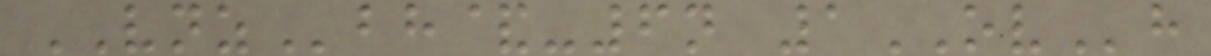VNZbh&-6n 1OVh
